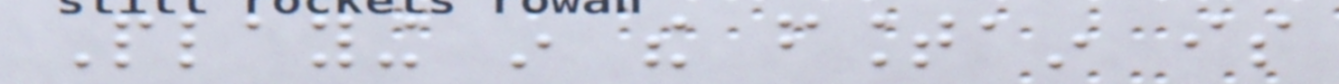Playing in the fountain is
